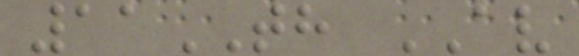11TH AV
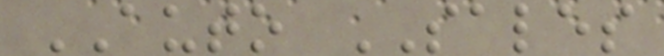AUTO SALES
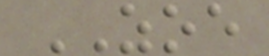ZOE
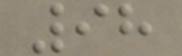98
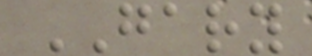GARY
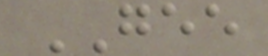GEE
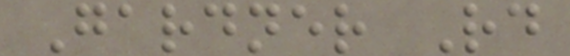Gardner Rd
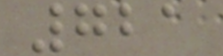721
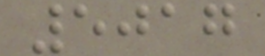5017
